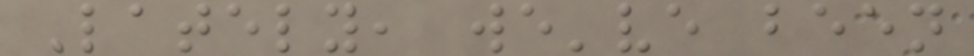Lately, we've been
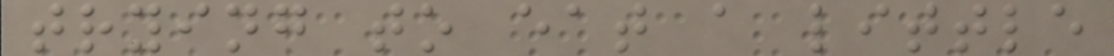trying to eat a little
